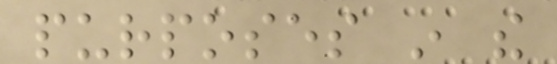purposes in the
